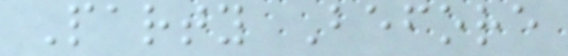Party Before
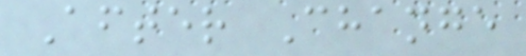After Change
